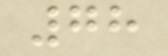78
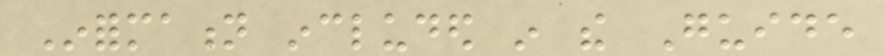Information included in the Guide
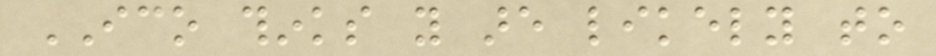ICO thinks you are likely to
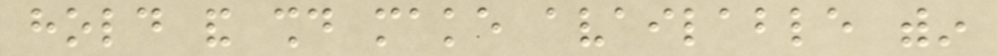hold and should make available within
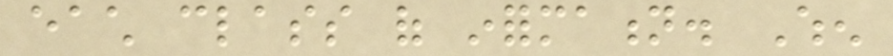each class of information. When
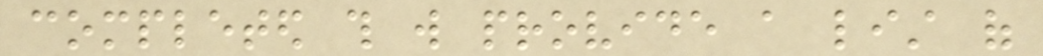completed this will provide a list of
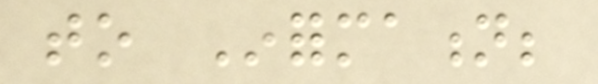to Information;
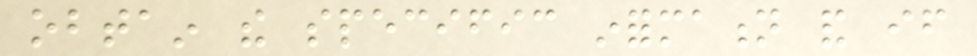obtain the specific information and if
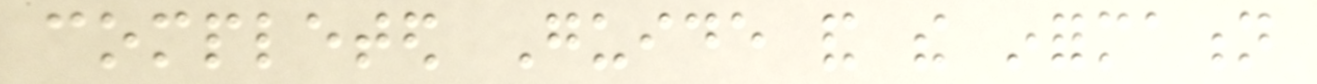completed Guide and the information
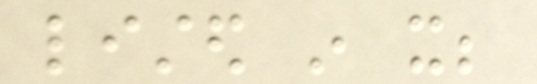listed in it;
